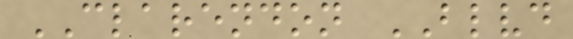CLARENDON BLVD
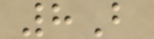8B
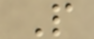P
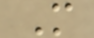M
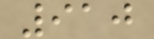910
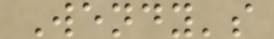Wendy's
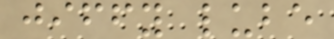jiffy lube
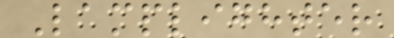Lamplighter
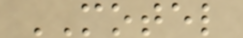MOTEL
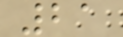21
